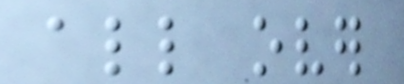all over
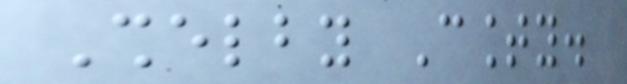Shelby County.
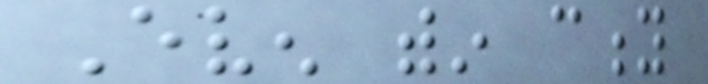Even within city
